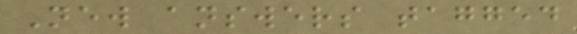New answers tagged
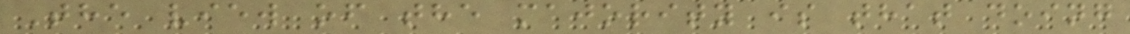The view of the majority is that doing
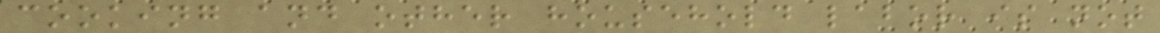cooking and other household labor is not
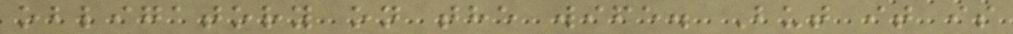obligatory on the wife. But it is
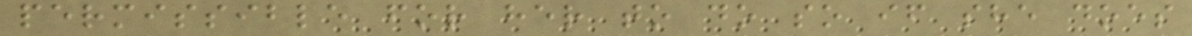permissible for her to do so if she does
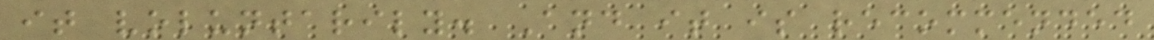it voluntarily. And it is recommended
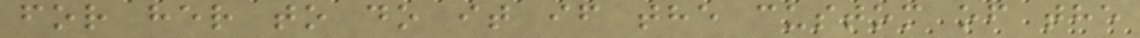for her to do it if the custom of the
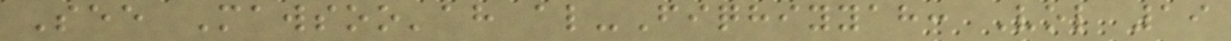See Mawsoo'ah al-Fiqhiyyah: Vol 19
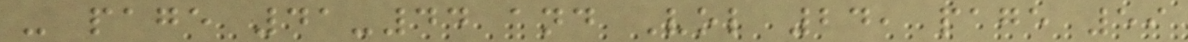- page 41-44 and Vol 24, page 59
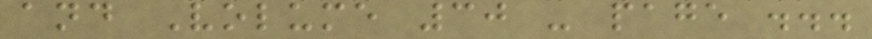and Volume 30 - page ...
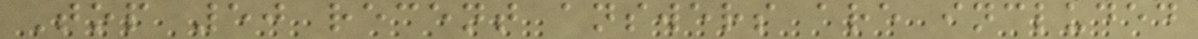Top 50 recent answers are included
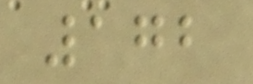172
